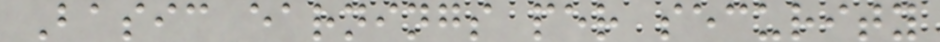Basic earnings per security
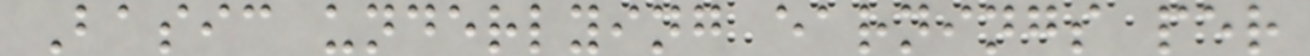Basic underlying earnings per
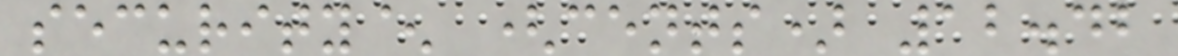security^ (cents) 12.42
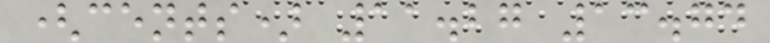(cents) 11.27 13.74
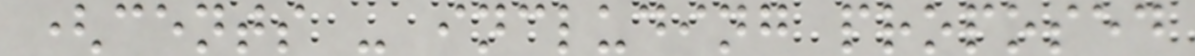(cents - including proposed
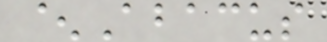^Abacus
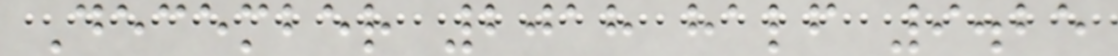December 2018 half 9.25
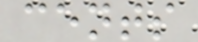cents
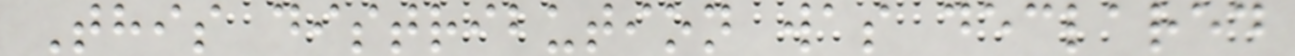This distribution was declared
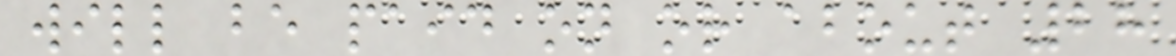will be paid on or about 28
